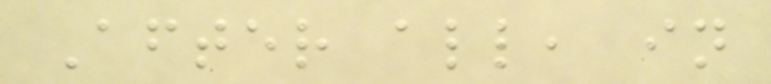After all, in
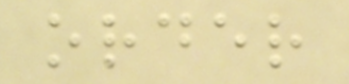order
